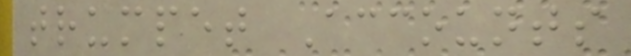trumpet Accounts
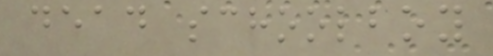dead schoolboy
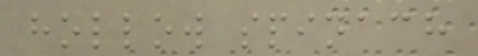hollow spinach
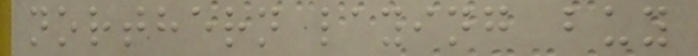northern laying buy
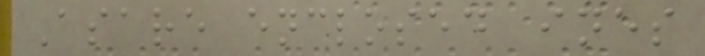Asare enclosed ines
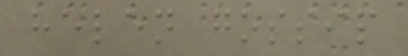helen gossip
